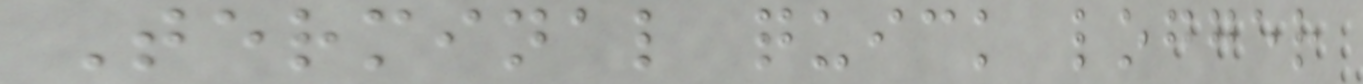Terminal quick logger
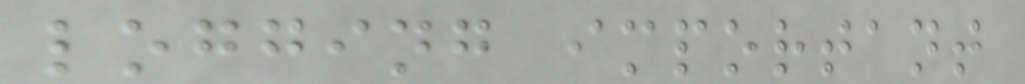logging important
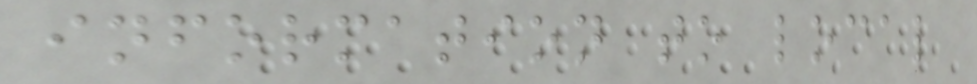information to local
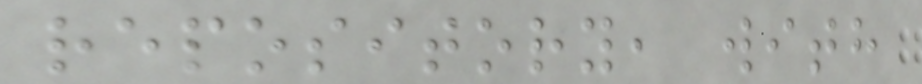repository, with
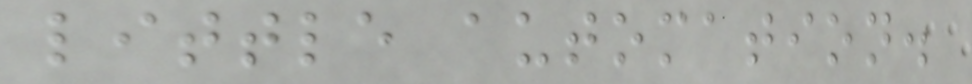little automation.
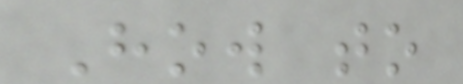How to
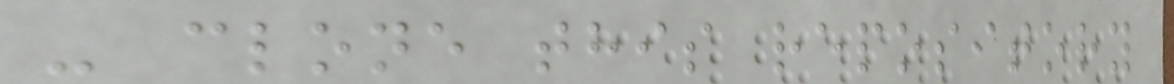- clone this repository
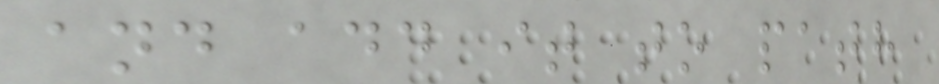and add it to path
